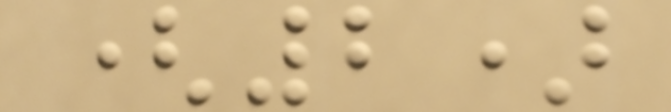(2)
